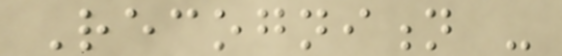Recognition -
